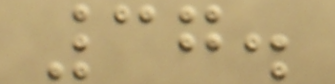37.
